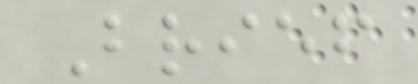Brief
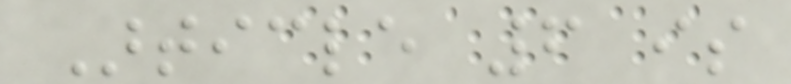Article 6 is
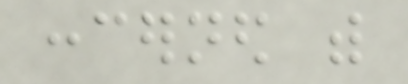concerned with
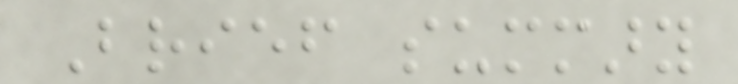Brief summary
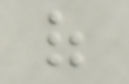of
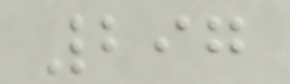297
